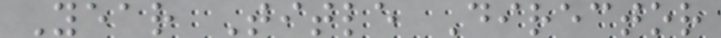Year Title Director
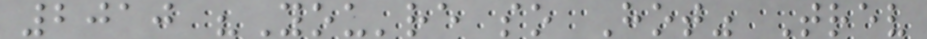2010 "You're so Hot" Trev
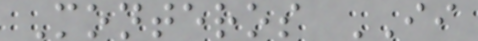Monteros II
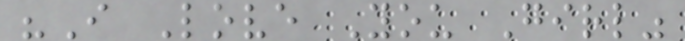"I Love You Girl"
